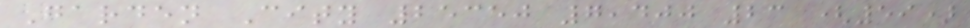Garden City 25350 7,400 23 (59)
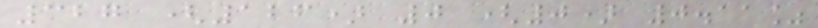327 (126) 0 (0) 0.11%
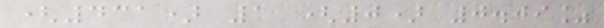(431) 1 (0) 0.09%
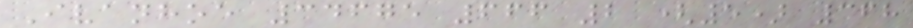Ivanhoe 34675 666 2 (5) 368
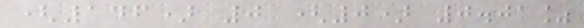(146) 0 (0) 0.01%
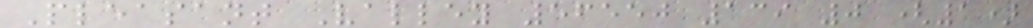Pleasant Valley 56550 139 0 (1)
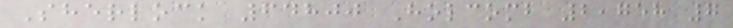Sherlock 64800 Holcomb 2,758 7
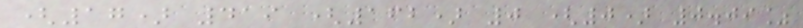(17) 419 (162) 0 (0) 0.09%
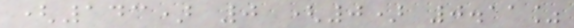(143) 0 (0) 0.11%
